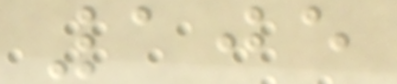105
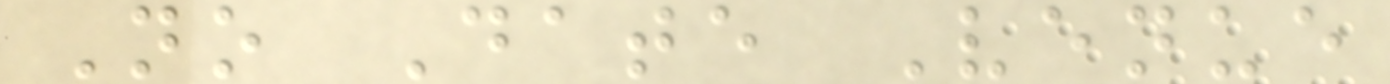No Date Venue
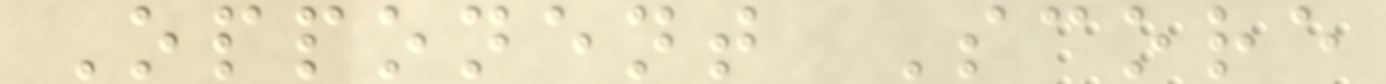Opponent Score
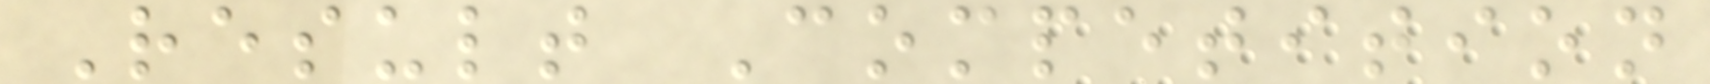Result Competition
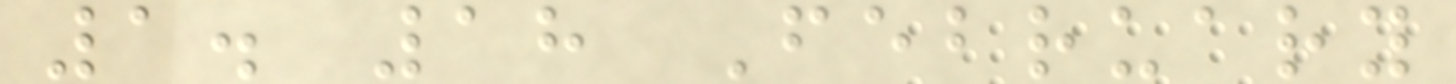1. 18 February
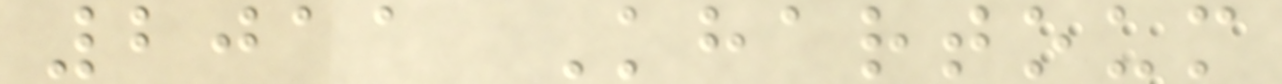2011 Khartoum
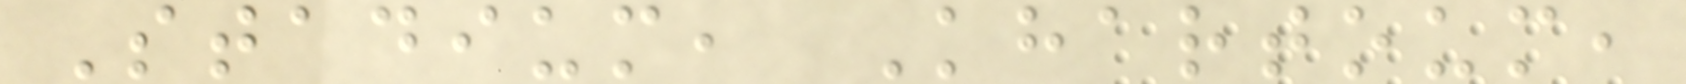Stadium, Khartoum,
